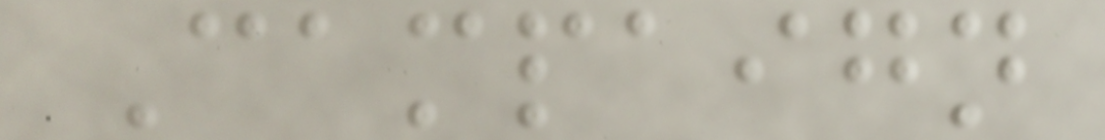Campaign
